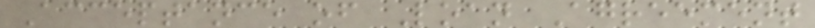Acceptance of Loan Agreement
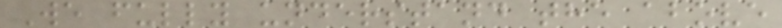We fully understand the above
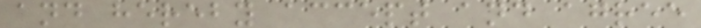and hereby accept and agree
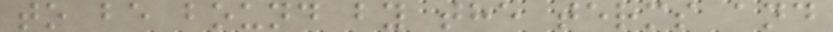to be bound by the terms and
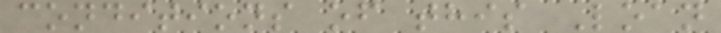conditions of this Loan
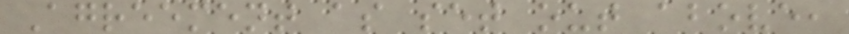Agreement as set out above,
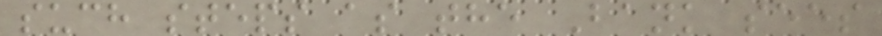such steps as the Bank sees
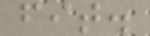fit.
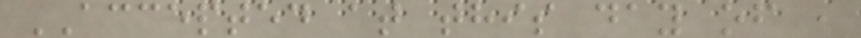ACCEPTED at this day of ,
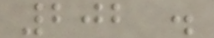202 .
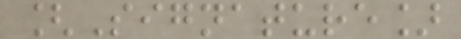[Signature]
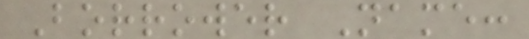Borrower Name:
